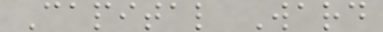Capital Ward
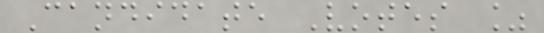Candidate Votes %
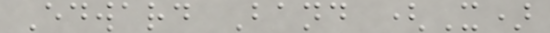Edward Band (X)
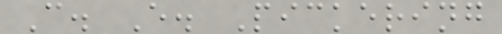C. E. Pickering
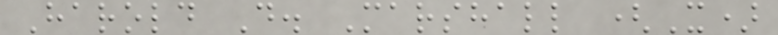Harold D. Marshall (X)
